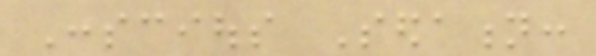Conscious Sedation:
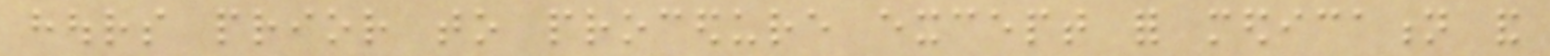hours prior to procedure except for medication and
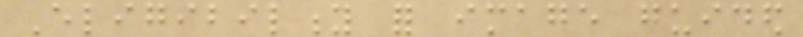Eligibility for image guided
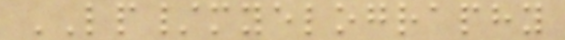LP/myelography
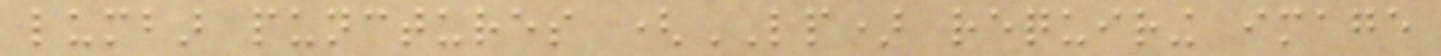lumbar punctures (LP) requiring image
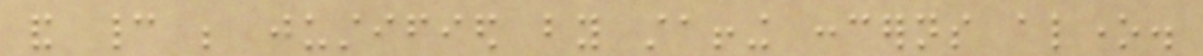and cannot be justified by staffing concerns alone.
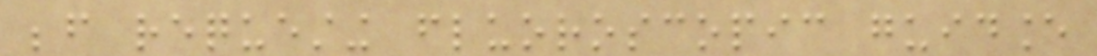before requesting fluoroscopic guidance
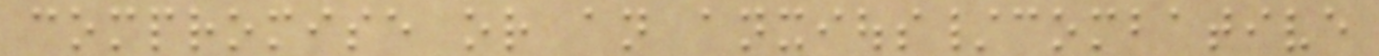compromise or an anxious/combative
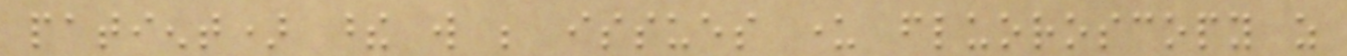patient) these will be issues under fluoroscopy as
